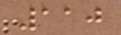110
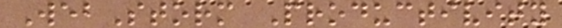WebStorm Productivity
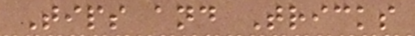Tips and Tricks
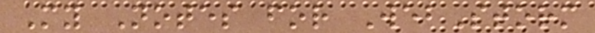My Notes for WebStorm
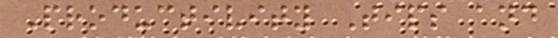Productivity Tips and
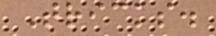Tricks.
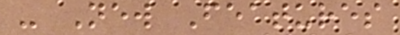- New Features
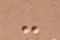-
